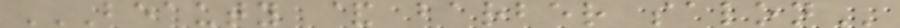BEAUTY & BARBER SALON
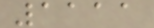1111
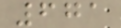671
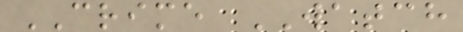CRIME WATCH
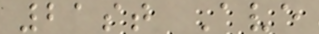21st Ave
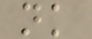nk
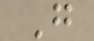G
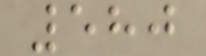580
